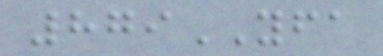879YFA
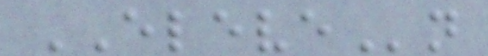ELEVEn
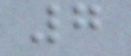7
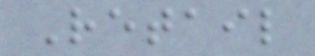Retail
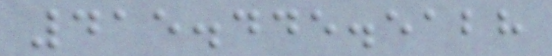415.445.5128
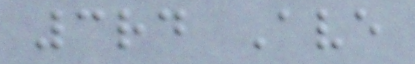3rd Ave
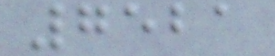7521
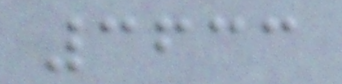3633
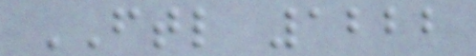FTL 1222
